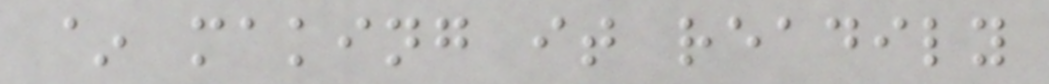~ making it readily
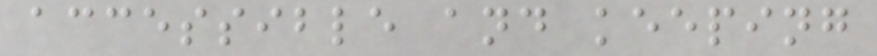accessible and keeping
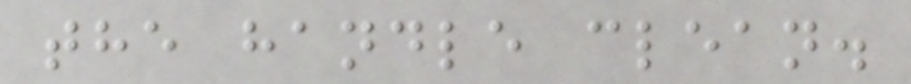the handle clean.
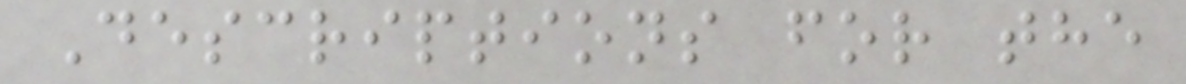Descriptions for the
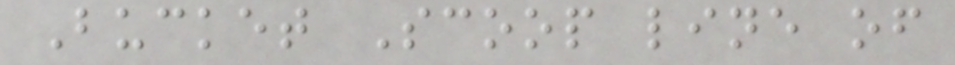Bucket Scoop line of
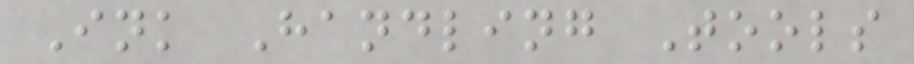Ink Handling Tools
